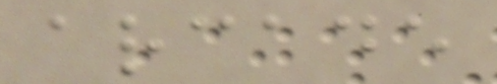arcade
